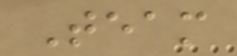Team
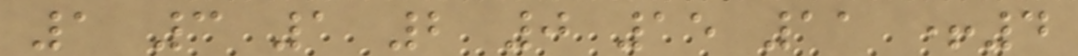1 3 1 2 0 15 11 +4
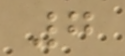7
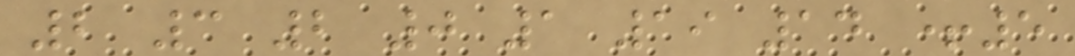2 3 2 0 1 19 14 +5
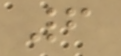6
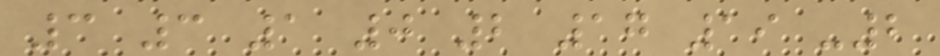3 3 1 0 2 17 19 -2
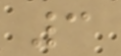3
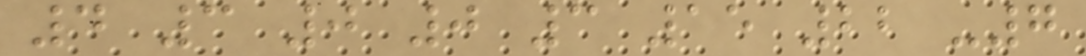4 3 0 0 3 15 22 -7
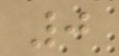0
